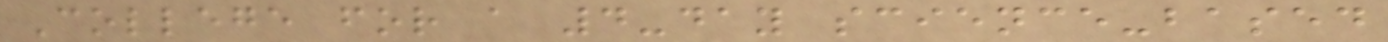College for a 4-day science-based
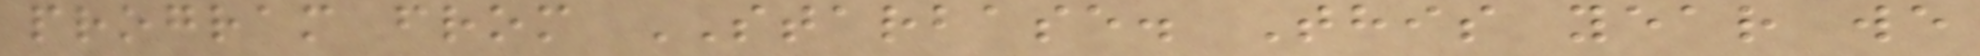program from STARBASE. This year we
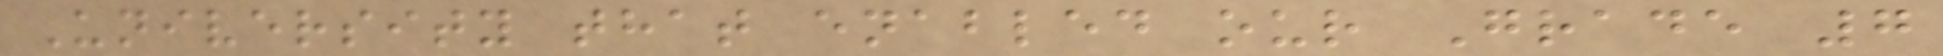University that enabled our Grade 7
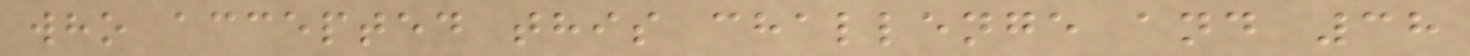who accepted this challenge and 38
